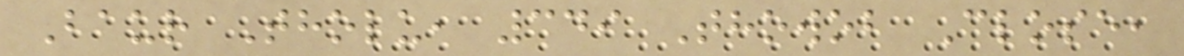Baur Tholu, 349 Thowob Close,
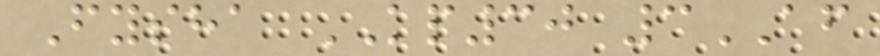Fysha KP30 3AF
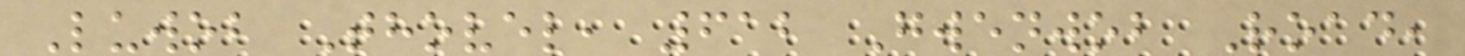Luwob Thovel, 612 Gwenwob Road,
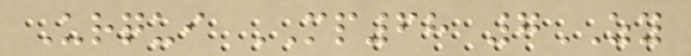Urqui MP68 7ZY
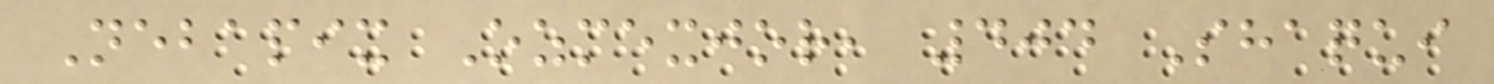Nebapix Ozmexjor, 404 Shaqui
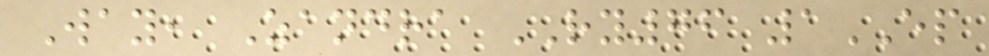Way, Zandra RY76 1EP
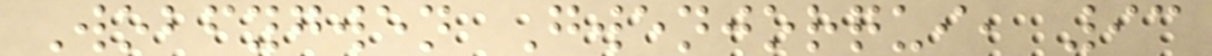Wobfygwen Gwenjorqui, 93
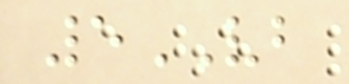5VB
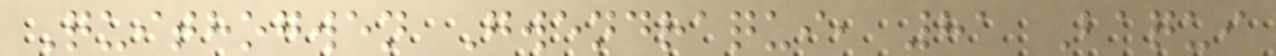Quithogwen Gwendraqui, 81 Baqui
